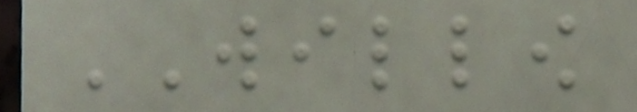WILLOW
